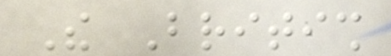The British
